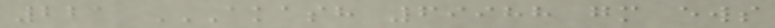221 AKASH 69988 GM EWS
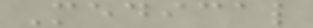Medical
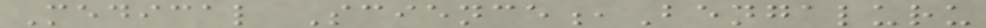Medical Science,Bengaluru
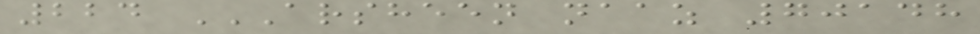224 ARSHEEN NAAZ 70148
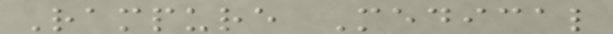Rampure Medical
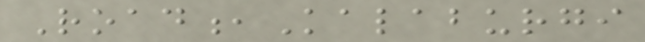Road,Kalaburgi
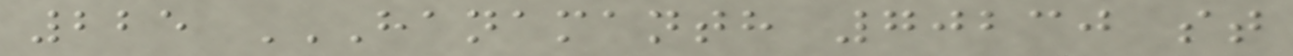225 HANAMANTH 70230 ST
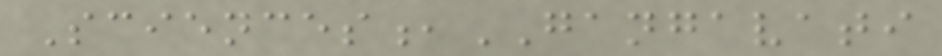Sciences,GANGAVATI
